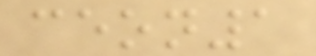ceon1
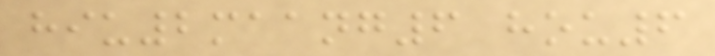hiu2maang6 hou6
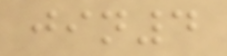jin4
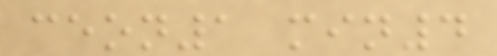ceon1 min4
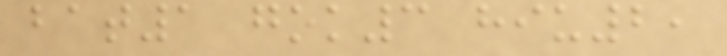bat1 gok3 hiu2,
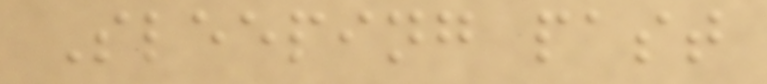Sleeping past
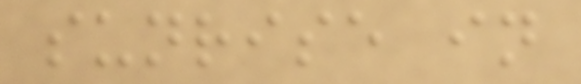sunrise in
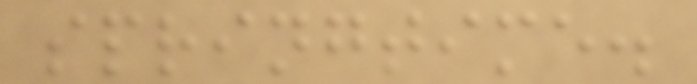springtime.
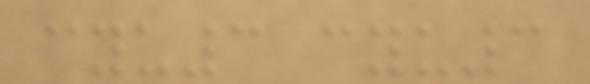cyu3 cyu3
